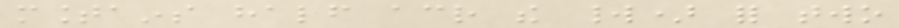mountains half across the world) for two
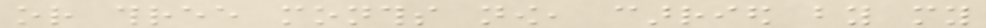or three months now, carried by my
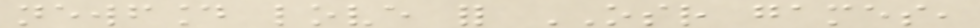newfound love for OSR games,
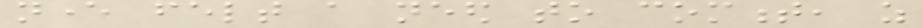never felt a need to comment, as
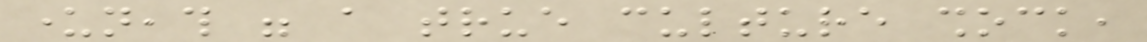underneath were a true culture shock,
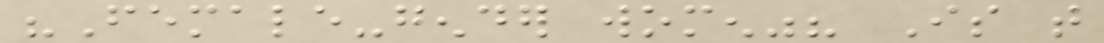"Female-gender women"? Is that
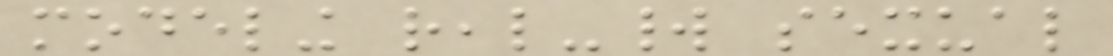modeling real-world sexual
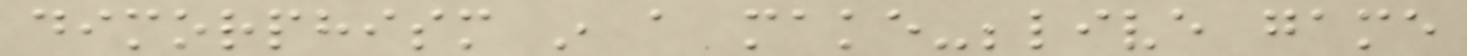dimorphism in a make-belive game
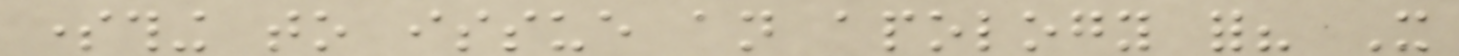something to issue an apology for? It
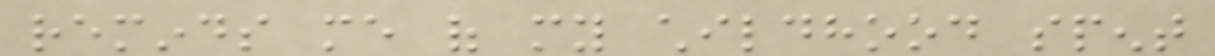reminds me of my childhood spent
